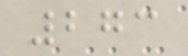273
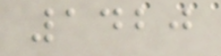1420
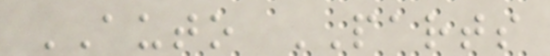AUTO PARTS
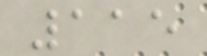115
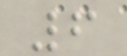6
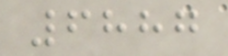6887
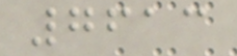7613
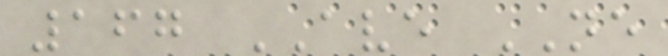167 AVE NE
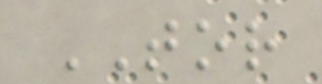TOR
